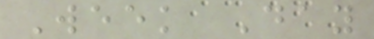Week Day
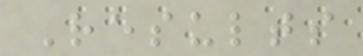Results
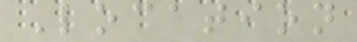Location
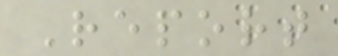Report
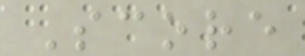Score
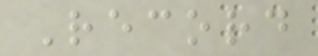Record
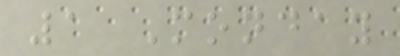1 Monday
